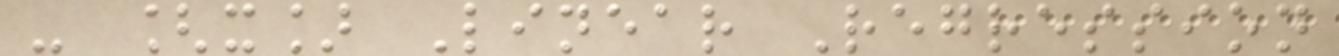- [x] Linear Regression
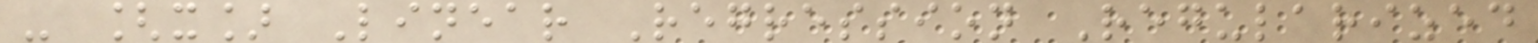- [x] Linear Regression Regularized
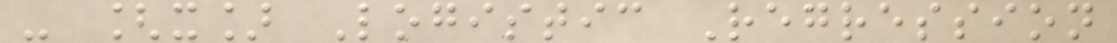- [x] Logistic Regression
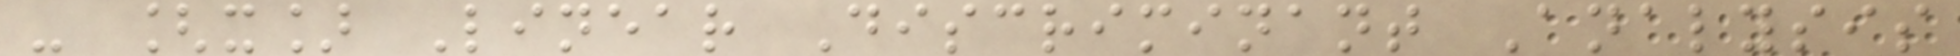- [x] Linear Discriminant Analysis
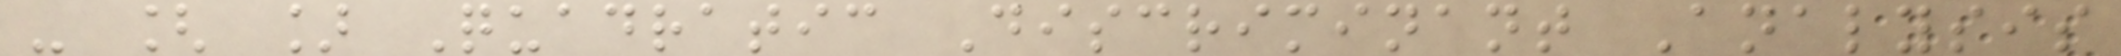- [ ] Quadratic Discriminant Analysis
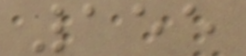155
